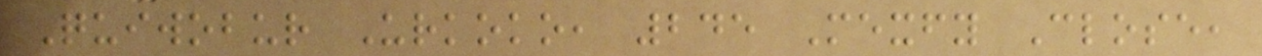Quiwobur Urkoko, 245 Mexfy Close,
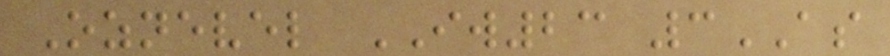Oznevel IW23 3AS
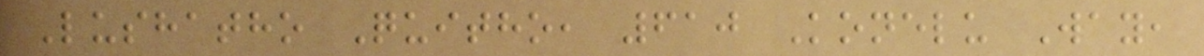Lushatho Quitho, 610 Konelu Way,
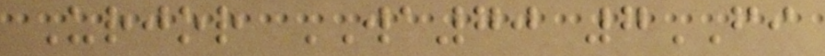Urjor WA70 7FI
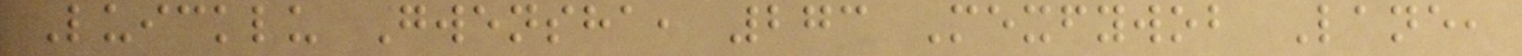Luicklu Gwensha, 273 Mexfywob Lane,
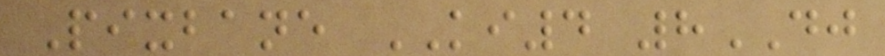Pixbane KI4 8DJ
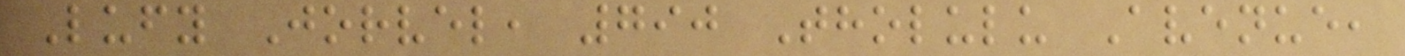Lufy Jorvel, 790 Tholulu Avenue,
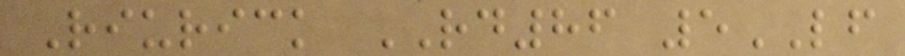Riurick RD86 5LF
